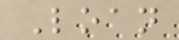Loan
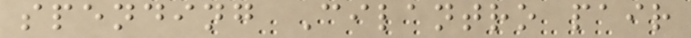spending Cilantro pair
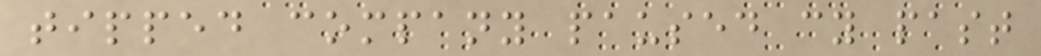tipped company paused cy past
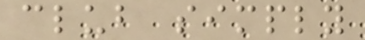club simply
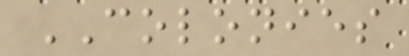COLONIES
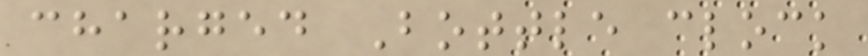charged Bottle clock
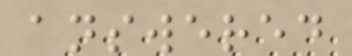answered
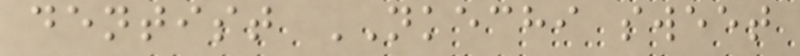dentist NKECHI sweet
